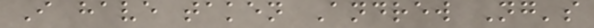I have taken Andrew Ng's
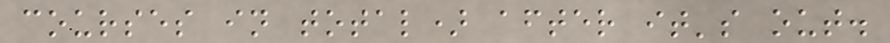courses in total) after it's out.
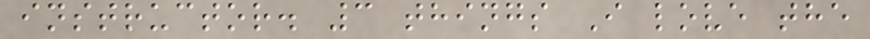instructor. 3 things I love the
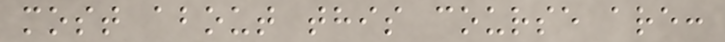most about this course are:
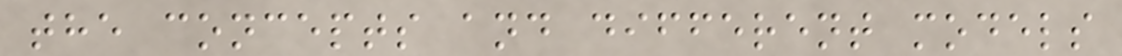the concepts and different models
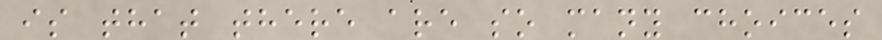is that there are so many choices
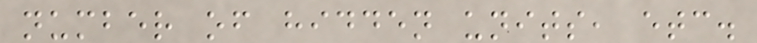number of hidden units, etc.
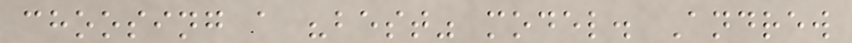choosing a "best" model. Andrew
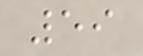59
